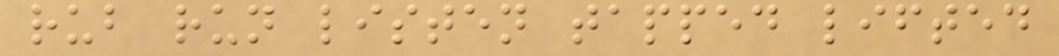rub run listen tapped lifted
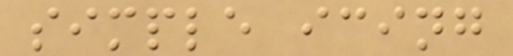simple icing
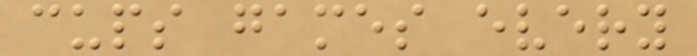cups games every
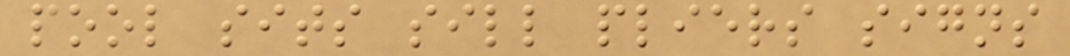pool sits sill pliers signs
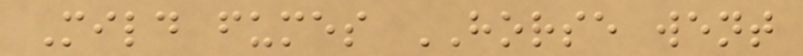Mild fumes HORSE went
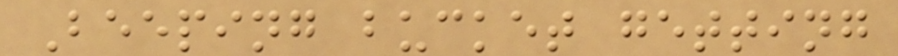Beeping bucket getting
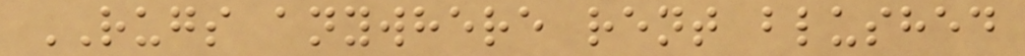RUGS anywhere rent blushed
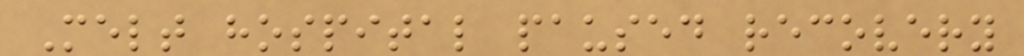Melt hospital paused recovery
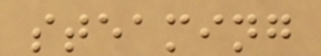steaming
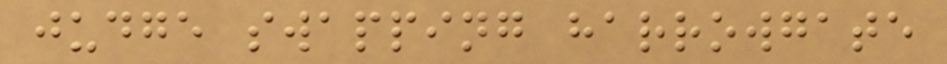judge swapping harrowgate
